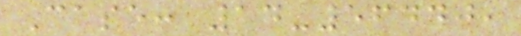Case: 14-56440,
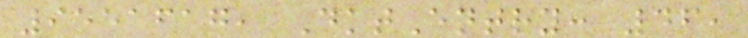9551617, DktEntry: 46,
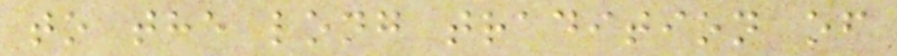to the long tradition of
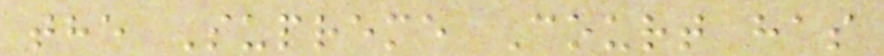the Supreme Court has
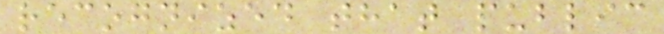recognized that public
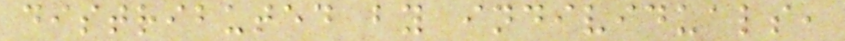distributed by individuals,
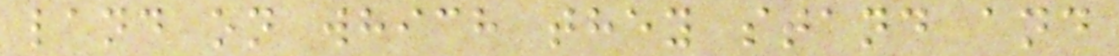land on which they stand and
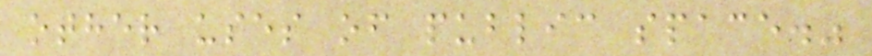other uses of public space."
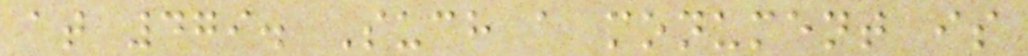at 479. Such a monument is
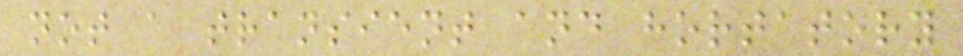not a transient and hortatory
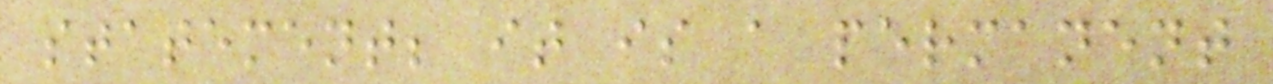statement; it is a permanent
